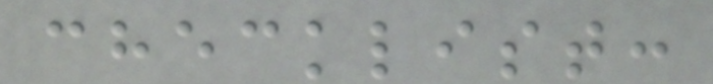checklist:
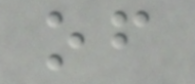of
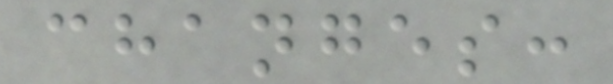changes:
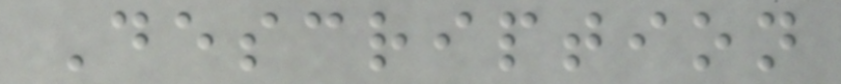Description
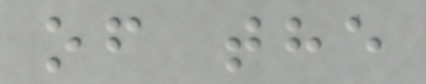of the
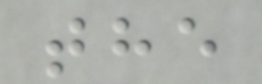the
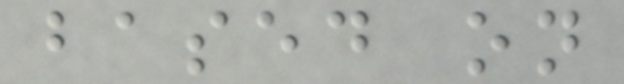based on
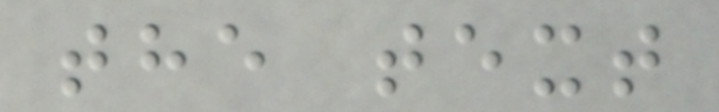the text
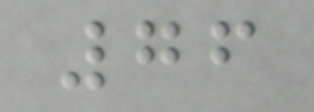76
